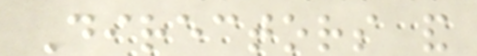Directors and
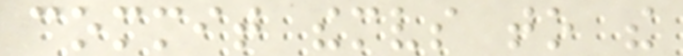commit themselves to the
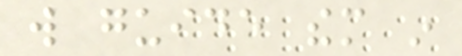will guide them in
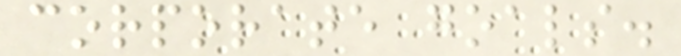corporate goals.
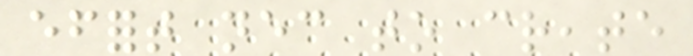effort necessary to create
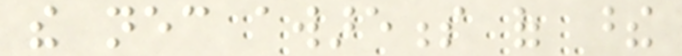the necessary awareness of these
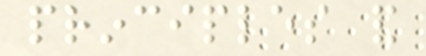principles and
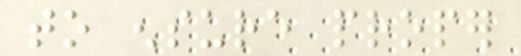to ensure proper
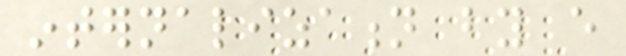internalization by every
